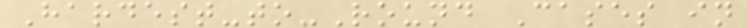Hardest-to-Round Cases in
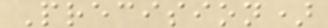Precision)
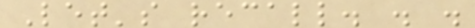Let's recall. . .
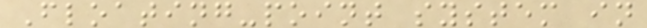Floating-point system in
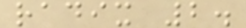radix 2.
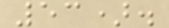53).
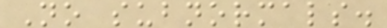No subnormals.
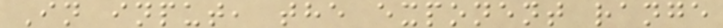In input, the exponent range
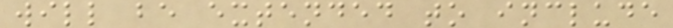will be extended to include
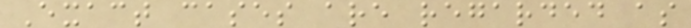Exact cases are regarded as
